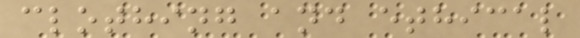clothing and ethical
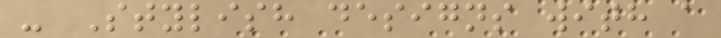- Stylish designs with a
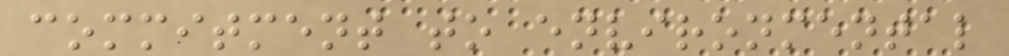commitment to environmental
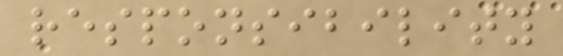responsibility
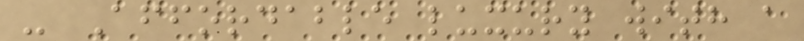- Affordable luxury with a
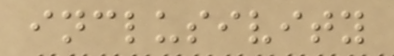inclusivity
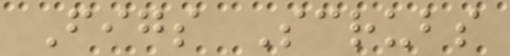Figs Scrubs
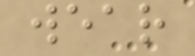wear
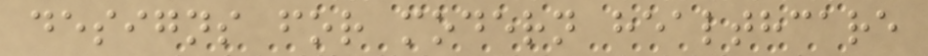designs for modern healthcare
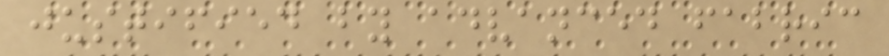justified by advanced fabric
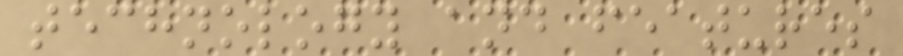technology and features
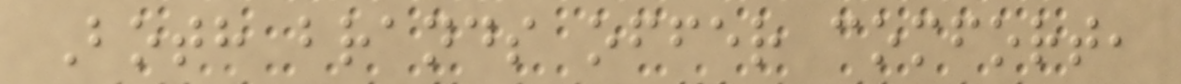Both brands offer comfort,
